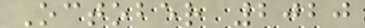October 2020
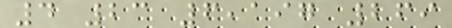4 23 6,197 269
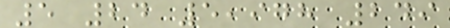5 24 5,978 249
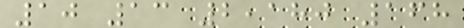10 13 2,180 168
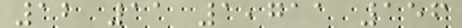12 11 1,711 156
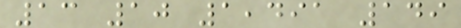13 10 1,491 149
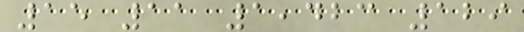15 11 1,423 129
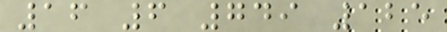16 6 749 125
